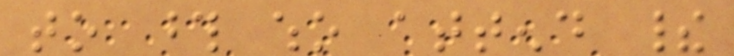to those who attend their
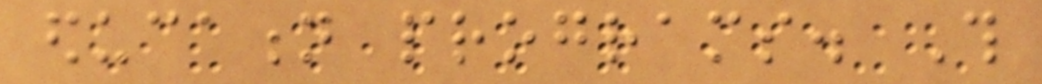education programs. This
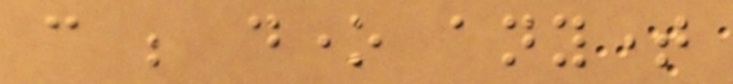can be done anytime
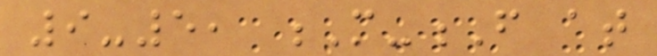9-5, M-F at
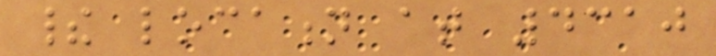their location at 4310
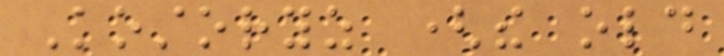Kostoryz (the old
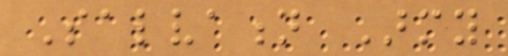Salvation Army
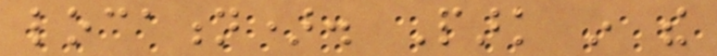location). Park in the
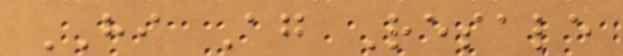HI Again Resale
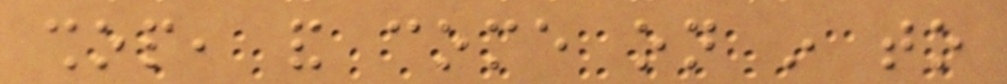shop, and come on in to
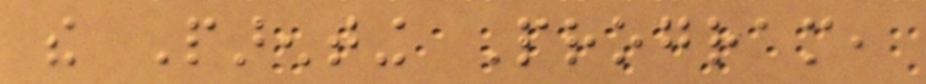the Parenting Program,
